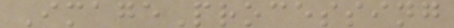ImageProcessing
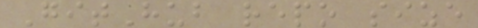GitHub repo size
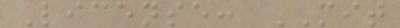License: MIT
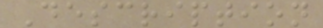Description
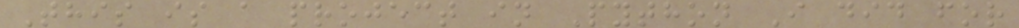This is a project in Python I did for
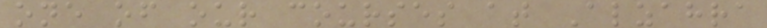one of our courses at Alzahra
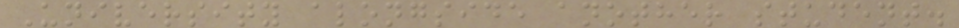University alongside another student.
